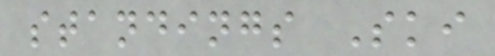standings Ski
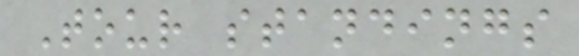Tour standings
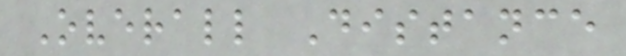Overall Distance
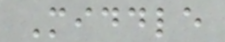Middle
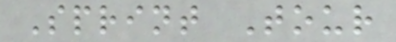Sprint Tour
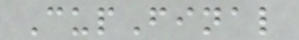CupFinal
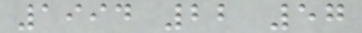1994 22 57
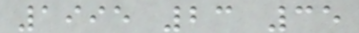1995 23 35
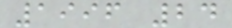1996 24
